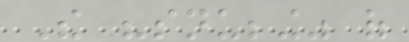The "snubbing" of
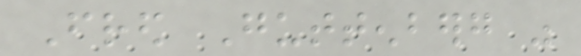Fred Guttenberg was
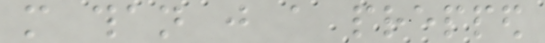more than just a prepped
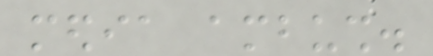media ambush.
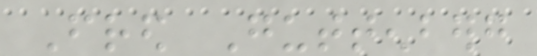Fred Guttenberg
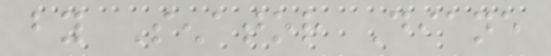by Senator Diane
